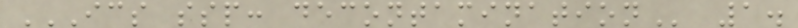ICS SSP: DECONTAMINATION 1.
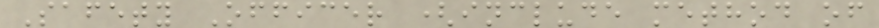Safety Officer (include method of
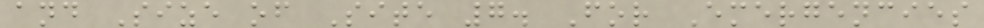and Size of Site 7. For Emergencies
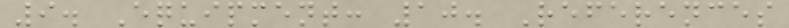9. Equipment: 10. References
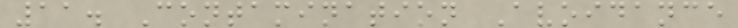11. Contamination Avoidance
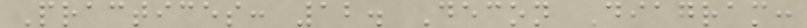Practices: 12. Decon Diagram:
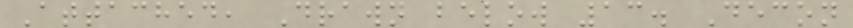Attached, Drawn below 13. Decon
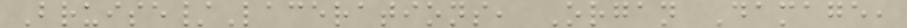Bruise/Lacerations, Organ Damage,
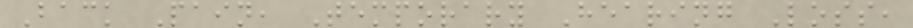Back Pain, Temporary Hearing Loss,
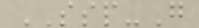SSP-G
